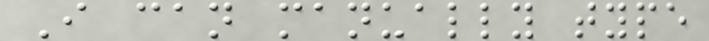I can manually type
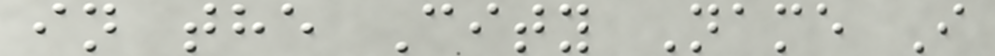in the City Name I
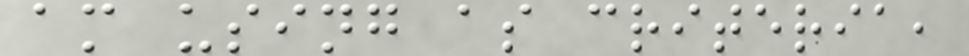am using as criteria,
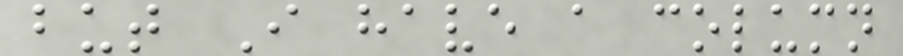but I have a column
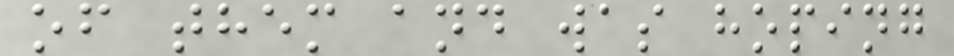of them and was hoping
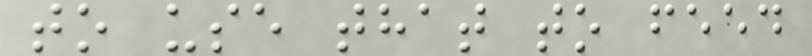to use that to feed
